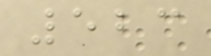523
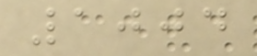1004
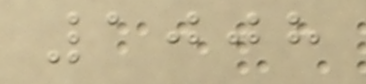1008
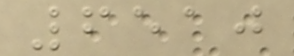6510
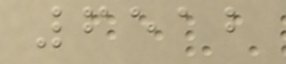6512
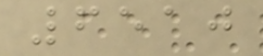6510
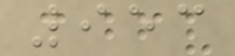953
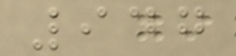947
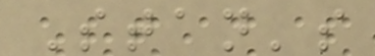Stan's
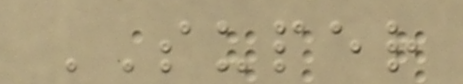SUPER
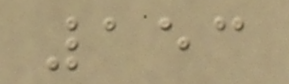153
